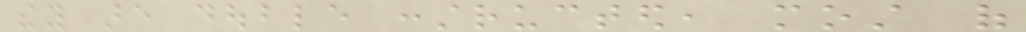they are double constructed, most of
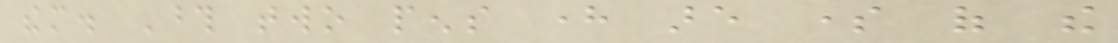them. Those two pens here are some of the
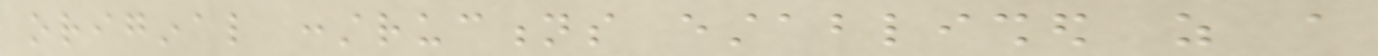original constructions established as a
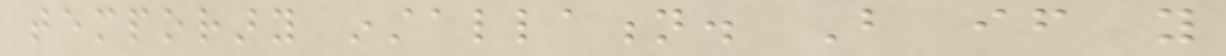temporary installation. But if you
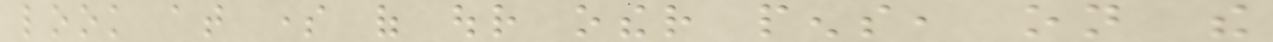look at some of our other pens, on the
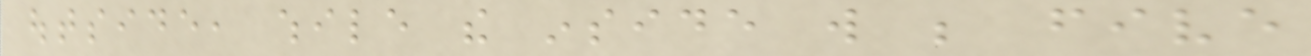outside, while the inside will be five
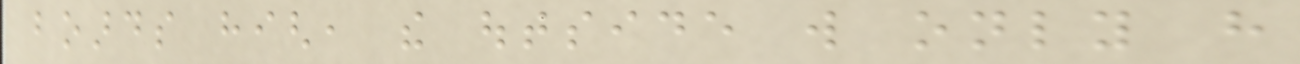boards high, the outside will only have
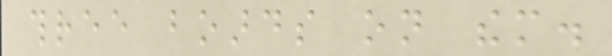three boards on them.
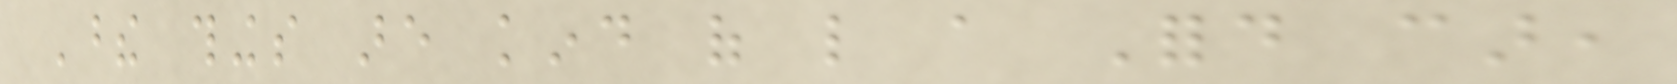These things are kind of like a Ford car,
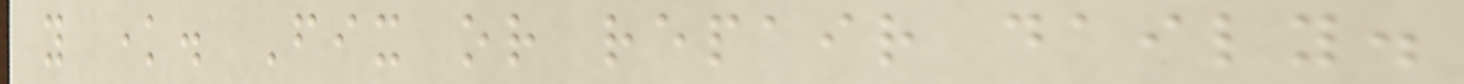you know. Fix or repair daily.
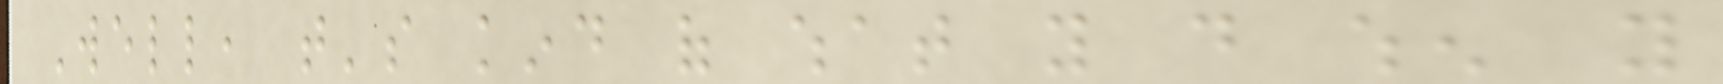Well, that's kind of what you do when you
